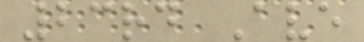23rd Ave
